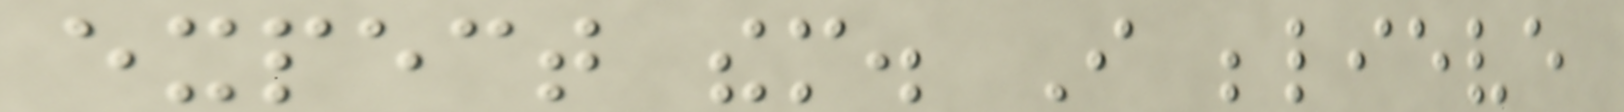expect them. I believe
